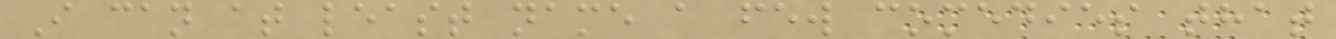I can at least name a few comedies that
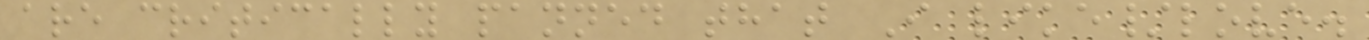are critically panned that I like/love.
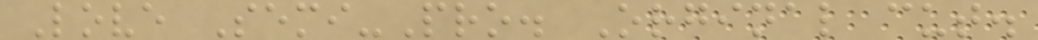Love Semi-Pro. Orginal cut.
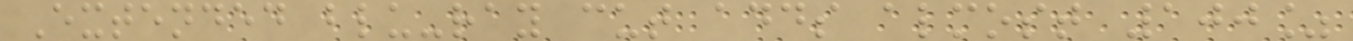Extended blu-ray cut adds almost 100%
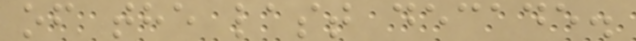of the last decade.
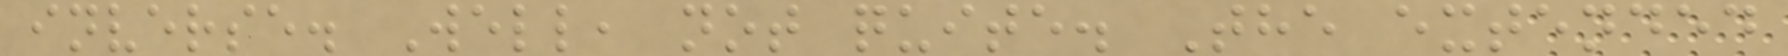inverse. Well, not quite. The extended
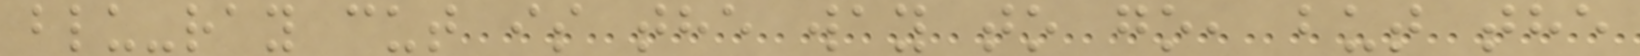blu-ray cut is the way to go, but the
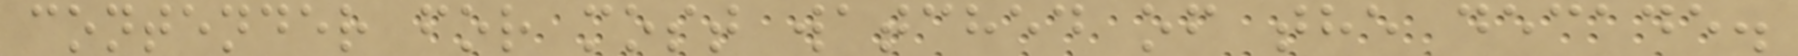contender for most watched of the decade.
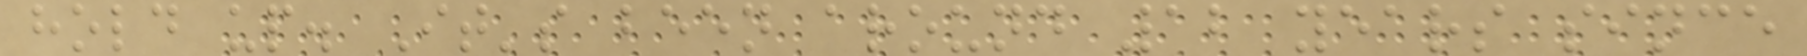hold up. It's been around 12 years since
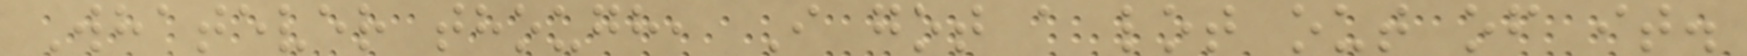Whatever though, I got a lot out of it.
